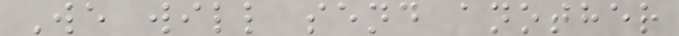We will send another
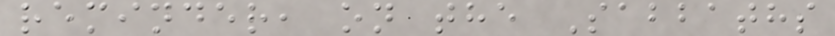reminder, on the Sabbaths
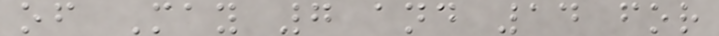of May 7 and 14 for
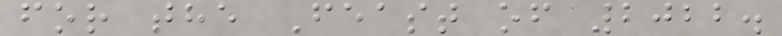for the Feast of 2022.
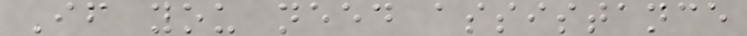If you need assistance
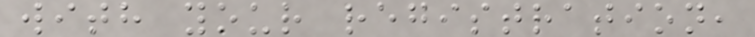with your registration,
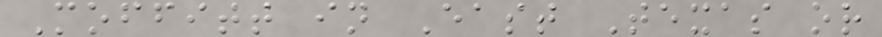Moffitt in East Texas or
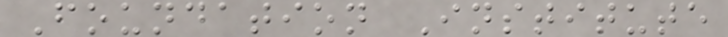Foundation Institute
